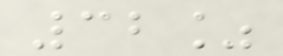32%
